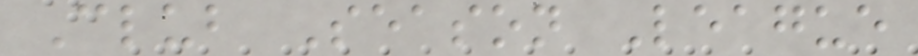Club Season League
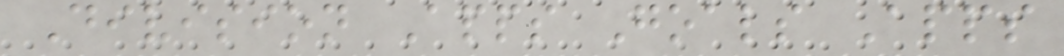Division Apps Goals Apps
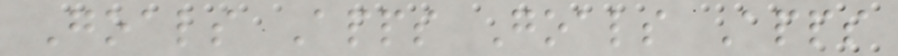Goals Apps Goals Apps
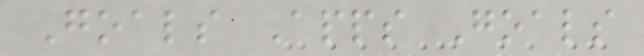Goals Apps Goals
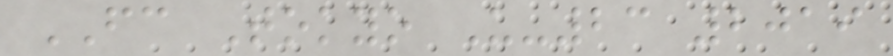FC Tokyo U-23 2019
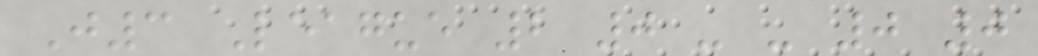J3 League 2 0 - - 0 0
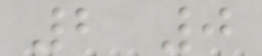2 0
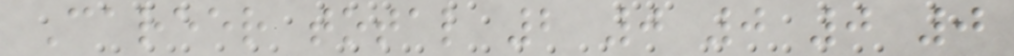Career total 2 0 0 0 0
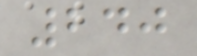240
